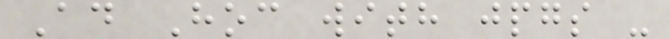Ad Hoc with jpgs -
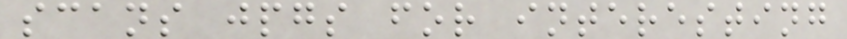scans jpgs for interesting
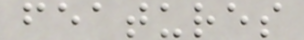features
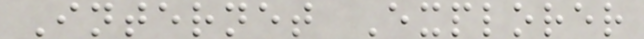Internet Explorer
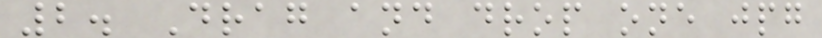2. Drag and drop one jpg
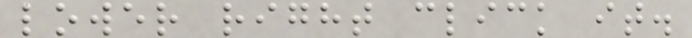lower right click it.
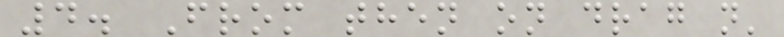4. From then on drag n'
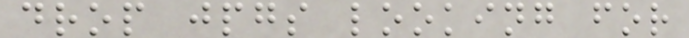drop jpgs looking for
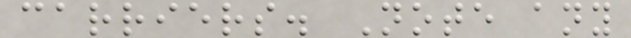carriers. Note any
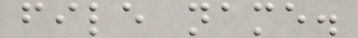file name.
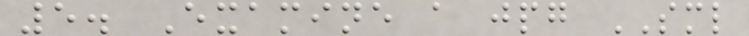5. Examine a jpg SML
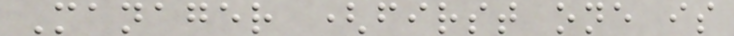Manager (first one is
